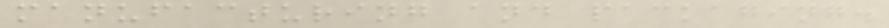manufacturing and packaging.
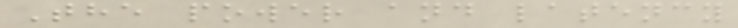The power and latency
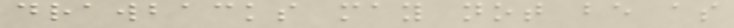drawbacks may not be as
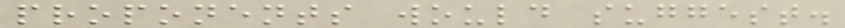proponents would suggest.
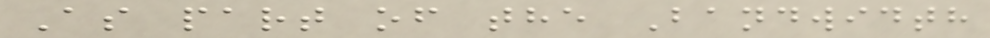As part of the Bandwidth
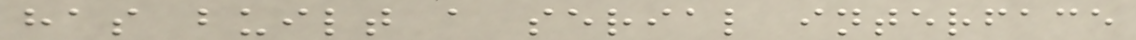has built a serial interface
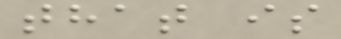that is
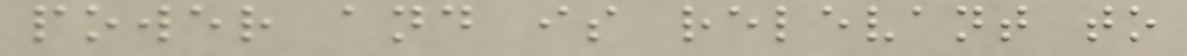power and is relevant to
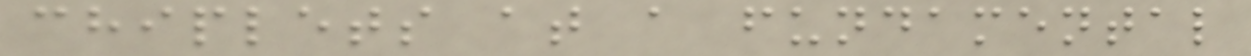chiplets at a fundamental
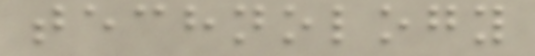technology
